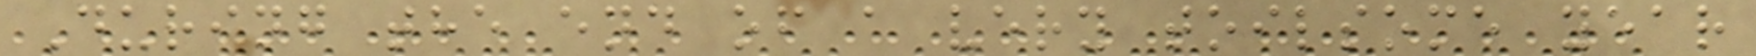During the end of a very toilsome year
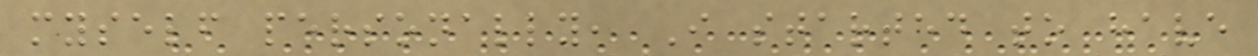myself personally, I started to have
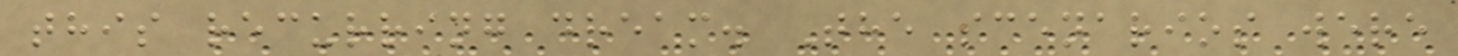this recurring dream. The scenarios were
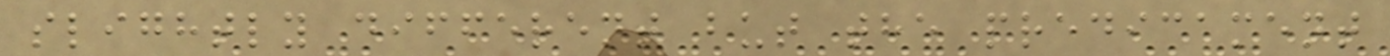slightly different but the predicament
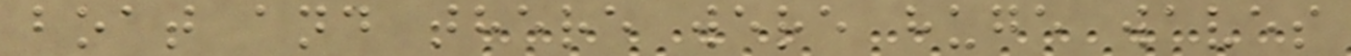boat and there were huge waves
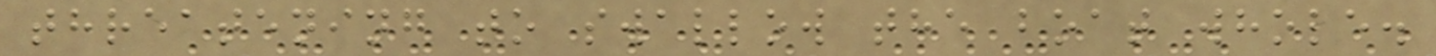threatening to swallow the boat whole.
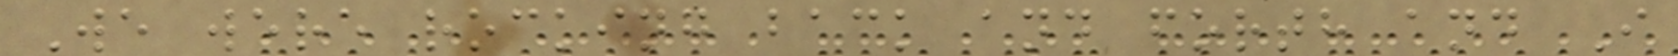We were rocking back and forth and I
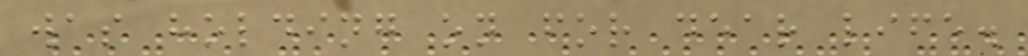was holding on for dear life.
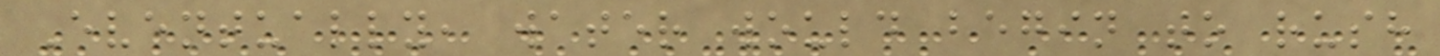Eventually, water would begin to rush
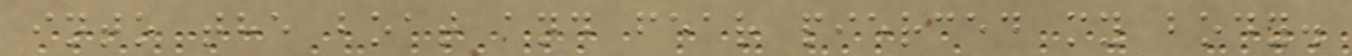into the boat and fear pierced my body.
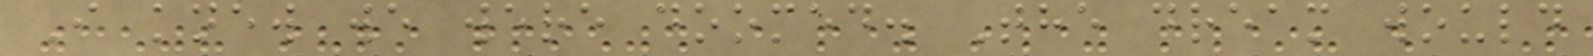I knew we were doomed. The dream would
